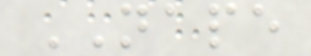NAPE
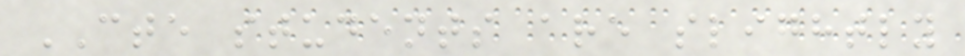CTE students are slightly
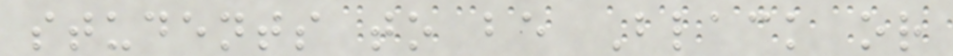students to be Black or
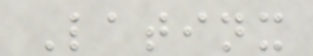Latinx
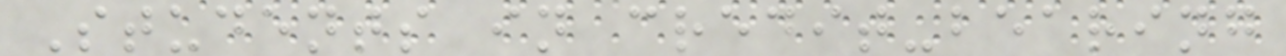Students in credit-bearing
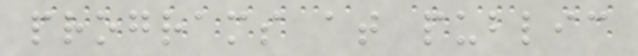programs at public
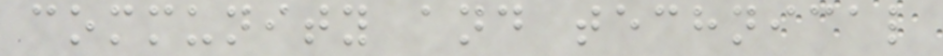community and technical
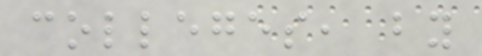colleges, by
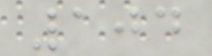104
